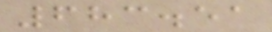683.51
